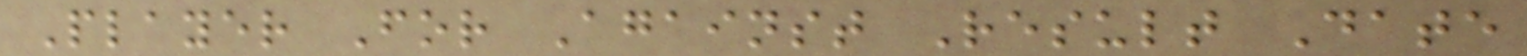Player For Against Result Date
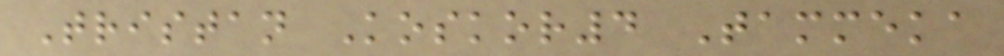Tristan Koskor4 Tammeka
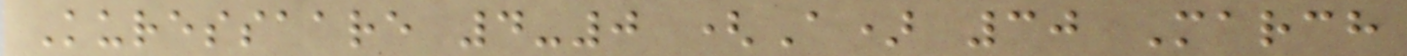Kuressaare 4-0 (A) 30 March
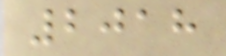2018
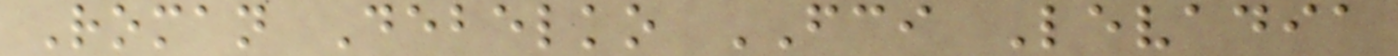Roman Debelko FCI Levadia
